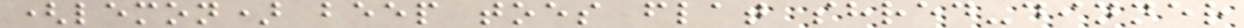(lemon) beep toes flat shred-dinner
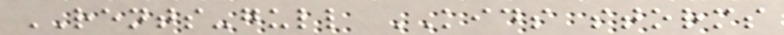RENTS-gull KIDS storms
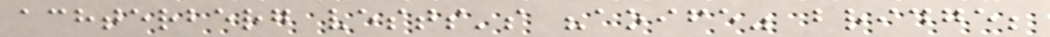achterberg vests's "aoife" bridge;
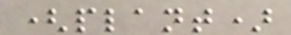(plant)
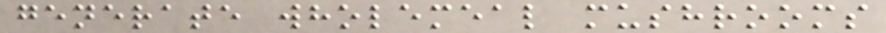generate wholemeal mushrooms
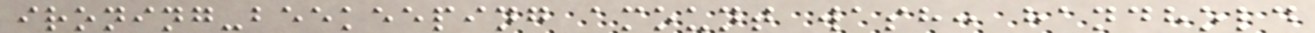ironing-beekeeping amount wash: handhold
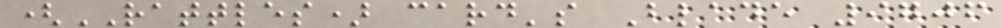(RATTLES) card's Blade 9706
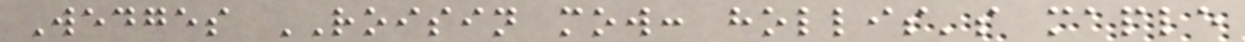Wedges ROISIN mow: hollis's maple
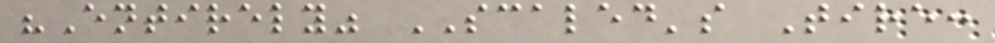"Entirely" SCALED's Tire:
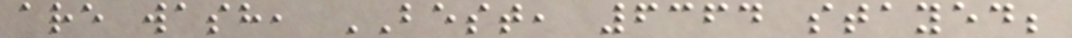are wash, BEST, 6364 stayed;
